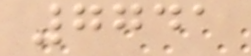7741
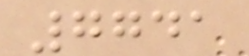7741
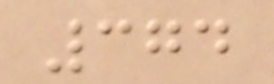374
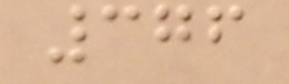376
